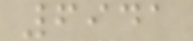6941
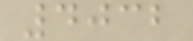4032
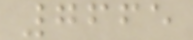7665
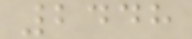2448
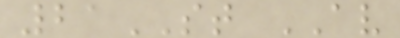21ST AV
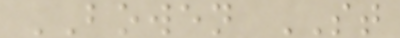BOWEN ST
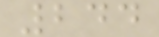244
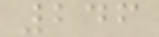246
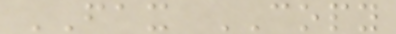FAX COPY
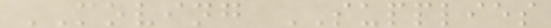MOVING SUPPLIES
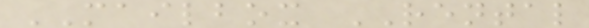MAILBOX RENTAL
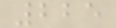225
